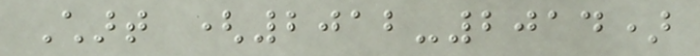Chart (2012-2014)
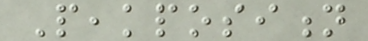Peakposition
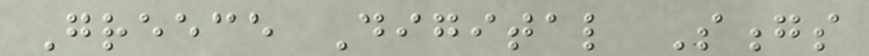Greece Digital Songs
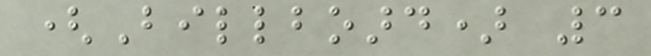(Billboard) 3
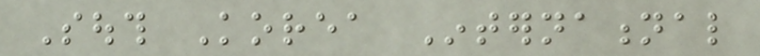South Korea International
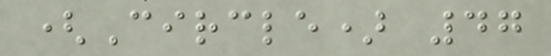(Circle) 47
